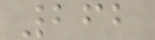262
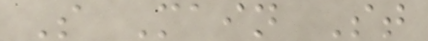S Main St
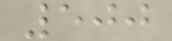500
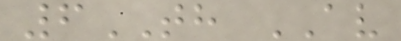6TH AV
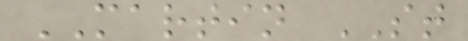MARTIN ST
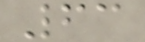63
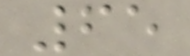65
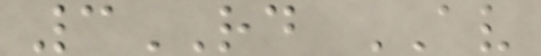3RD AV
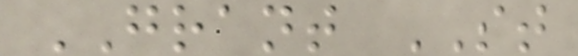GRANT ST
